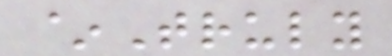~Truly
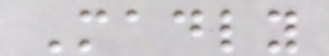Madly
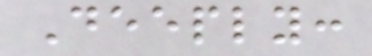Deeply:
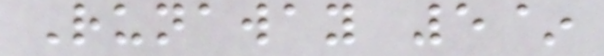Runaway 5~
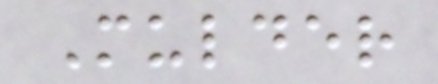Mulder
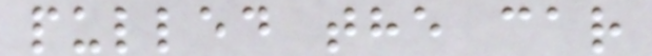pulled the car
